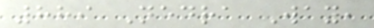889 Nedra Way,
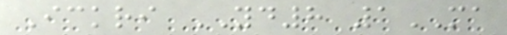Ickri YD8 1MA
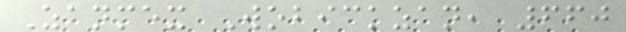Zanmex Wobickzan, 660
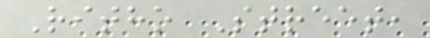Ritho Street,
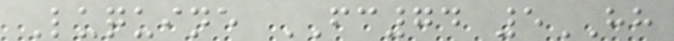Luquine FC74 5HH
